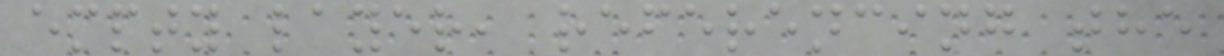empty layer, referencing the
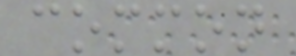common
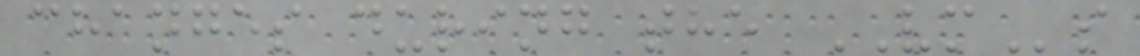changes during the VMs
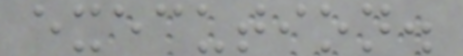execution.
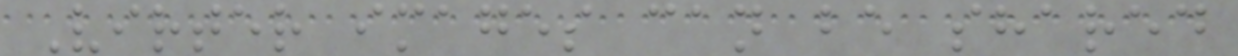Virter images can be shared
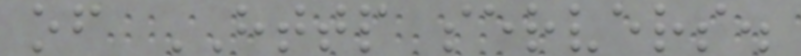of HTTP servers.
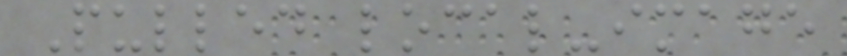Pulled local-image
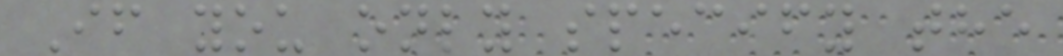If you only specify the
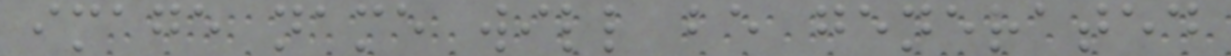image name will be generated
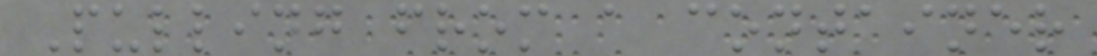Pulling from a container
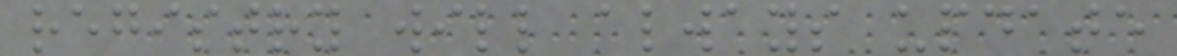registry will always update
